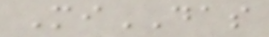MiDAS
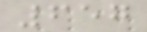657
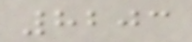8203
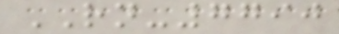RN-7790
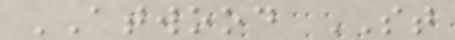ATWOOD ST
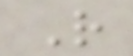R
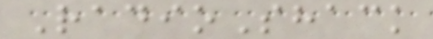RadioShack
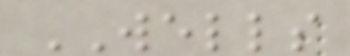WELLS
